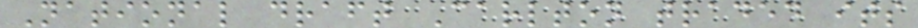National draft Carlton traded its
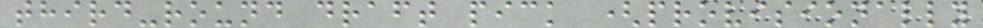third-round draft pick (provisionally
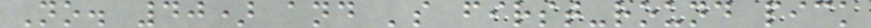No. 40) and 's first-round pick
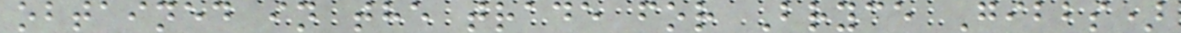obtained in the trade for Bryce Gibbs)
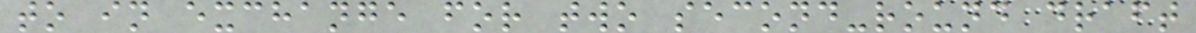to in exchange for two second-round draft
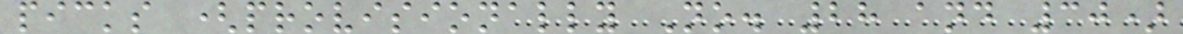picks (provisionally No. 28 and 30)
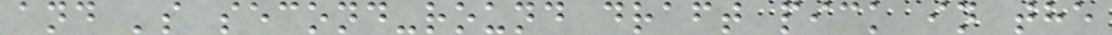and 's second-round draft pick in the
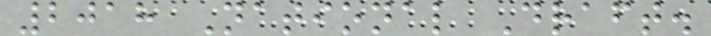2018 National Draft.
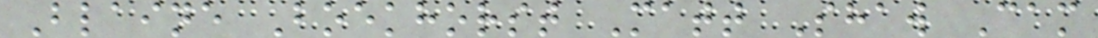Blaine Boekhorst Matt Shaw Cam
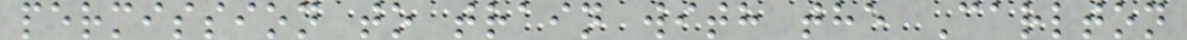permission to train with the Carlton
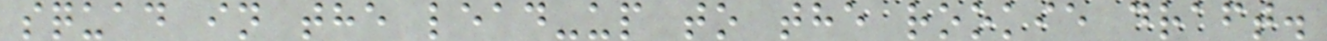squad in the lead-up to the rookie draft.
